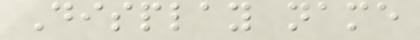Display name
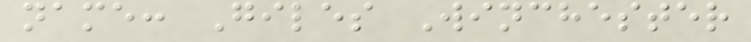name: Giles Winchester
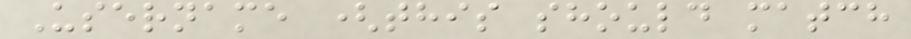Username (this should match
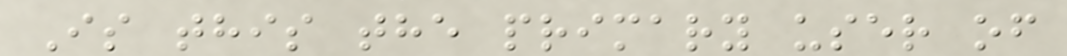Is this the primary user of
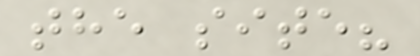the site?
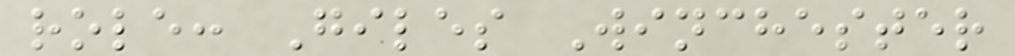role: Giles Winchester
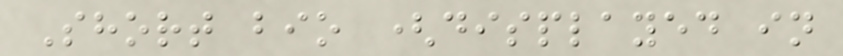Short bio (displayed in
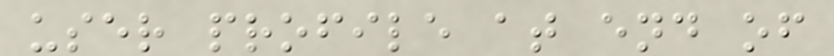user profile at end of
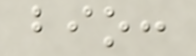bio:
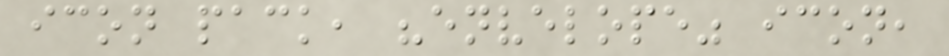icon pack, "envelope" icon,
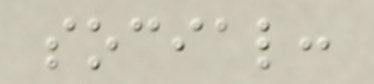social:
